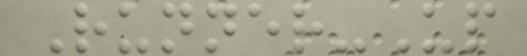Runner-Up
